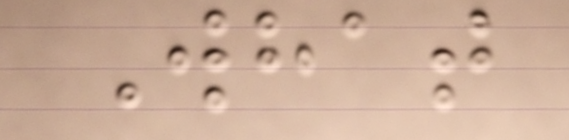What
